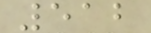512
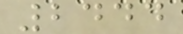2444
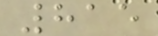815
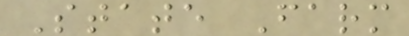State Farm
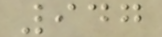947
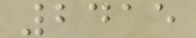2415
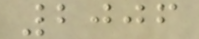2006
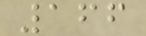166
